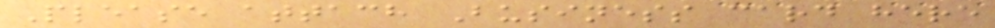Please attach Business card here
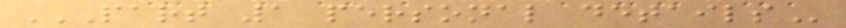PART 1 PERSONAL DETAILS
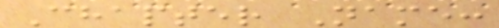Chapter Name:
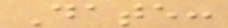Date:
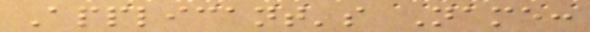Applicant's Name:
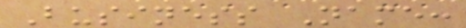Business Name:
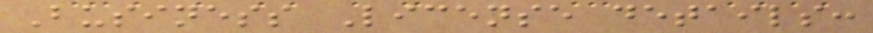Business License details:
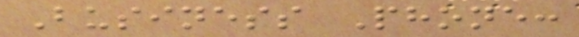Business Phone:
